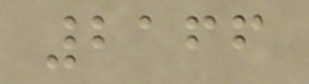2166
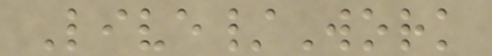Live/Work
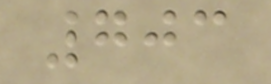703
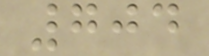704
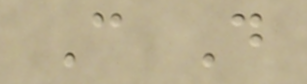C D
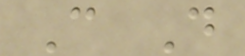C D
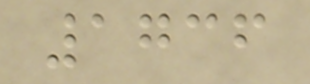1736
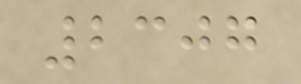2307
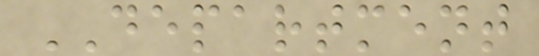DEPARTMENT
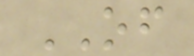OF
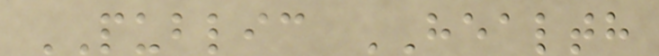PUBLIC HEALTH
